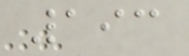193
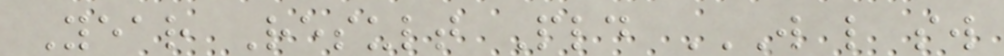Year Result Pld W L SW
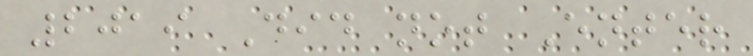2019 Did not Enter
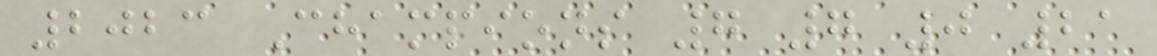2023 Champions 7 7 0 21
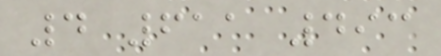4 611 493
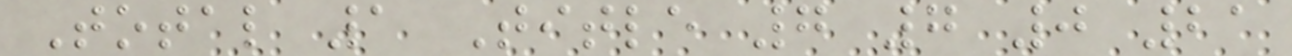Total 1 Title 7 7 0 21
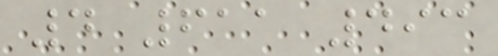4 611 493
